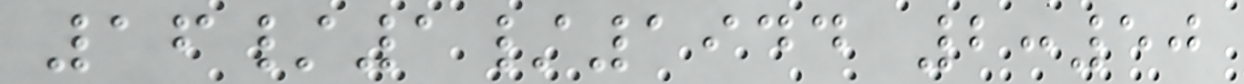16/1/1944 2:50
